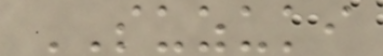SUZUKI
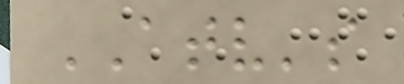ATV's
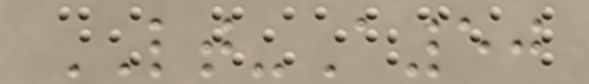LT-A50
